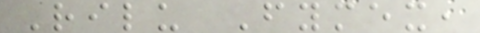Rilu Fymex,
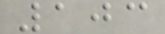103
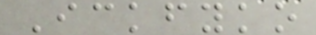Ickfyko
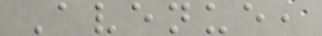Avenue,
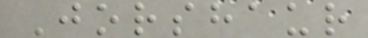Jorshaur
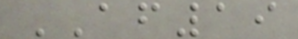AF19
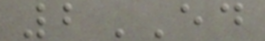2ED
